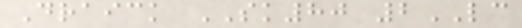Draick SK80 2LC
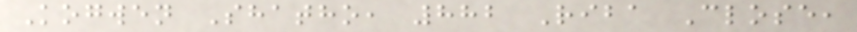Kogwen Shatho, 882 Riba Close,
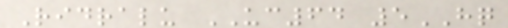Ridralu UC64 5HQ
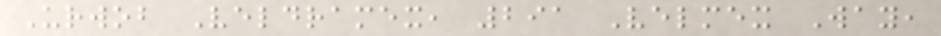Urwob Veldramex, 291 Velmex Way,
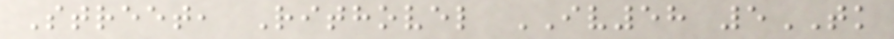Street, Rithovel IV58 5TK
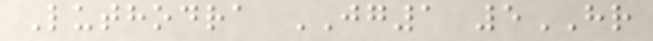Luthodra JG1 5HR
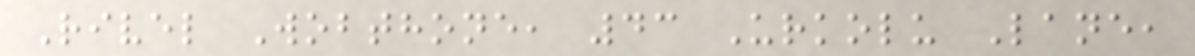Rivel Wobthone, 43 Urkolu Lane,
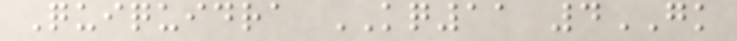Quiquidra KQ11 4GK
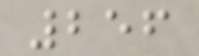256
